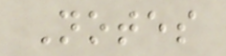Notes
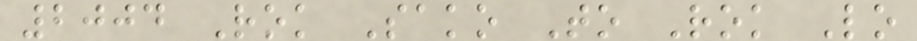2004 Rok Sako To Rok Lo
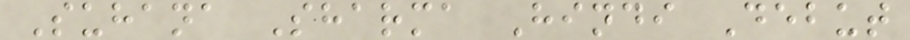Suhana Sharma Hindi Debut
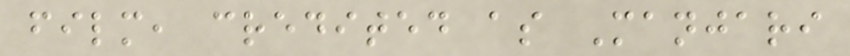film, credited as Manjari
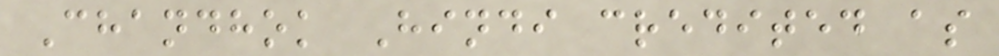Chandhok Hindi credited as
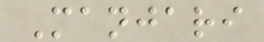Manjari
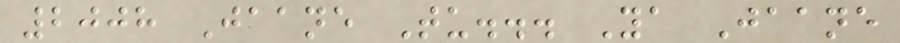2008 Jaane Tu... Ya Jaane
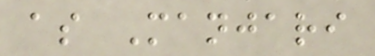as Manjari
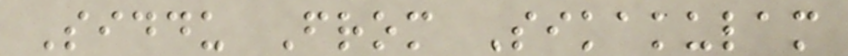Siddu From Sikakulam
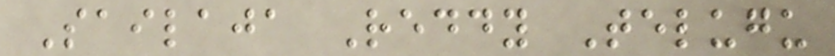Sailaja Reddy Telugu
